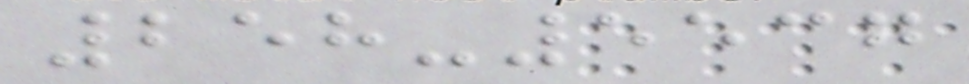258-5537
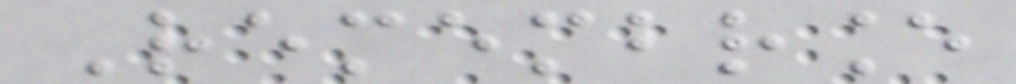Remembrance
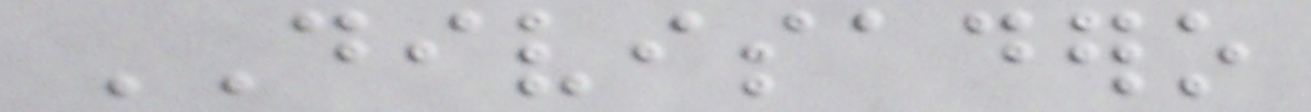DIVISADERO
